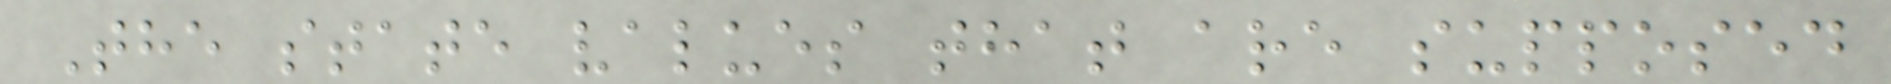The state values that are supposed
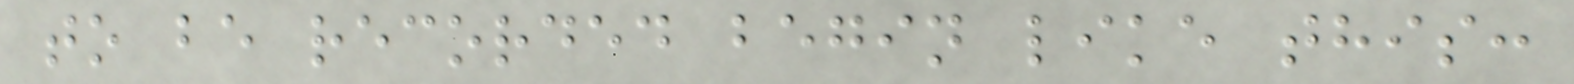to be recorded begin like this:
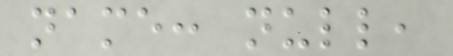name: null,
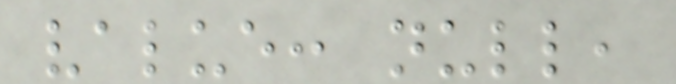value: null,
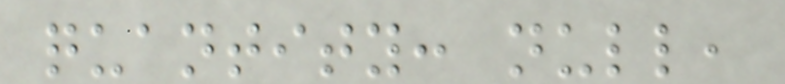quantity: null,
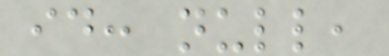id: null,
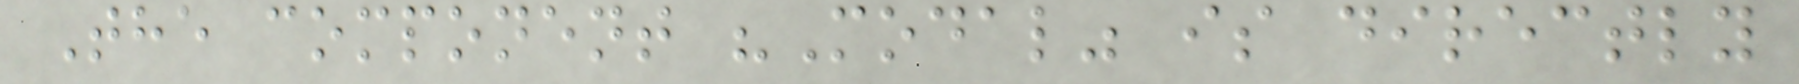The component "Modal" is directly
